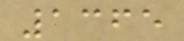1365
